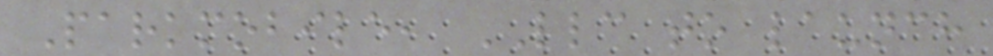Parkmobile, LLC to launch
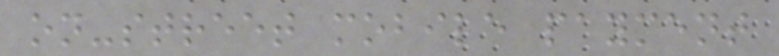on-street mobile payment
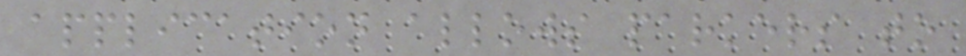application allows parkers to
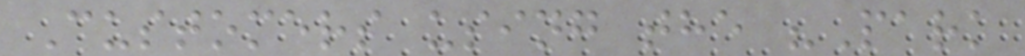Customers using the "Park
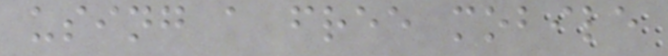using a free mobile
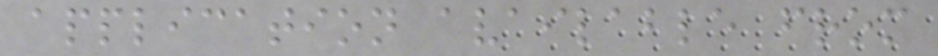application available from
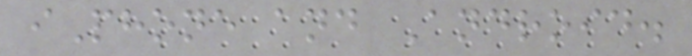iPhone and Android.
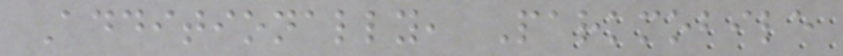Additionally, Parkmobile
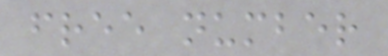free number
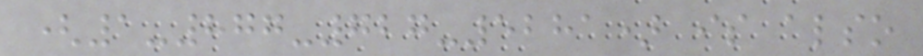(1-877-727-5281) is also
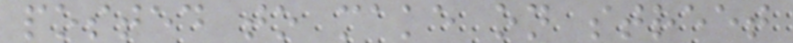posted to make on street
